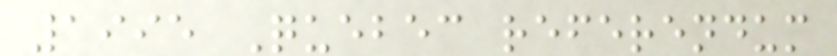1995 Quebec referendum
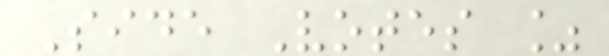Side Votes %
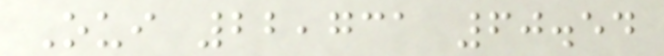Oui 22,731 60.54
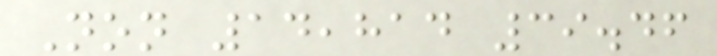Non 14,814 39.46
